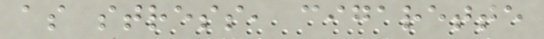as stress, cigarette
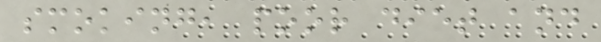smoking, poor diet and
